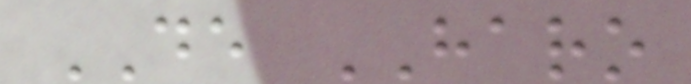DE HARO
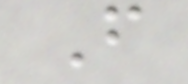F
